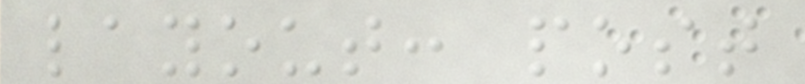layout: post
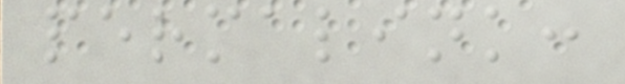permalink:
